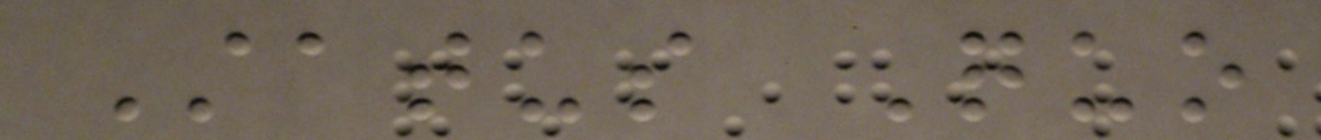Status Quo
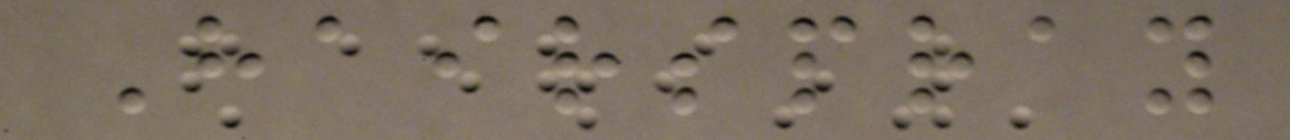Hairspray
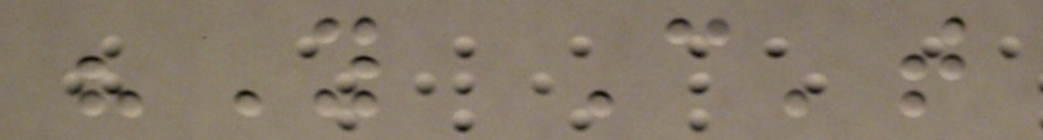"You Can't
